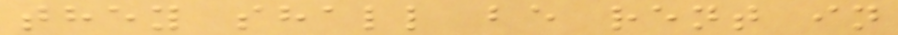they shall be rent in
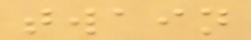twain
